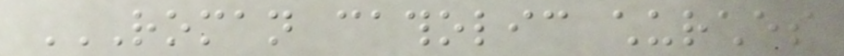ROMAN CATHOLIC CHURCHES
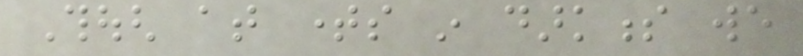Though at times in darkness we
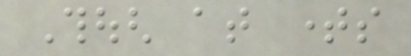Though at times
